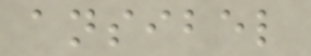ansibel
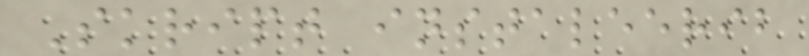Skript instaleerib
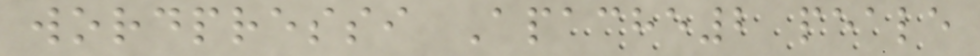wordpressi Apache2 peale
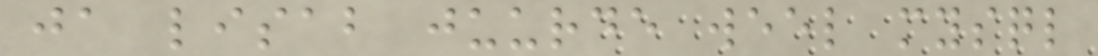ja lisab juurde weel mysql
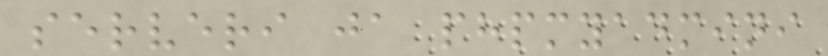serveri ja phpmyadmini
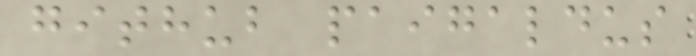github paigaldus
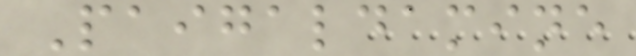Paigaldamine
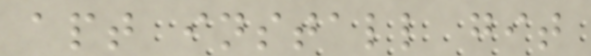apt install git
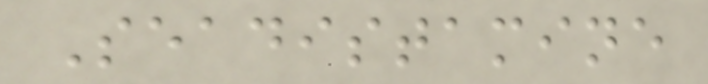Seadistamine
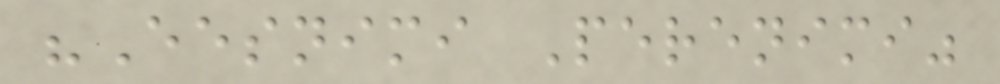"Eesnimi Perenimi"
